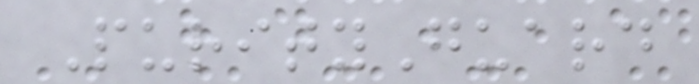PurityGuard
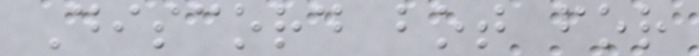Discord bot for
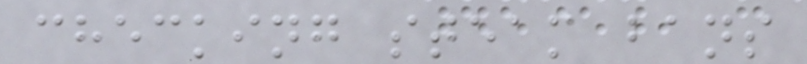checking steam bans
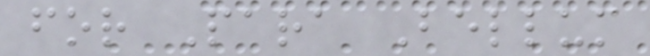for Para Bellum
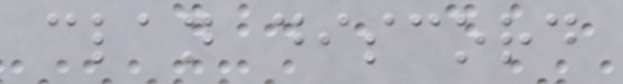clan discord
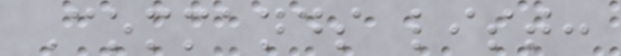Commands list:
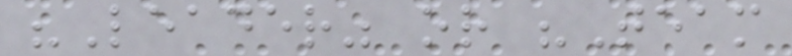"Leader" or "Team
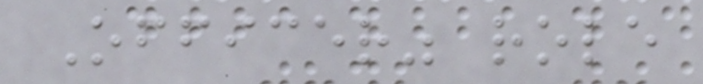Officer" role
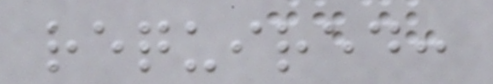required:
